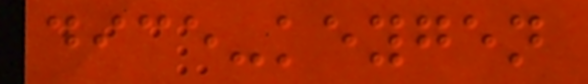dice-keygen
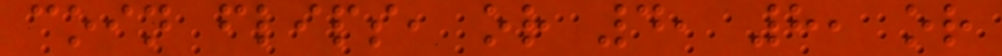coin flips, or 4, 8, or
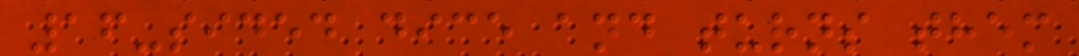16-sided dice and turns them
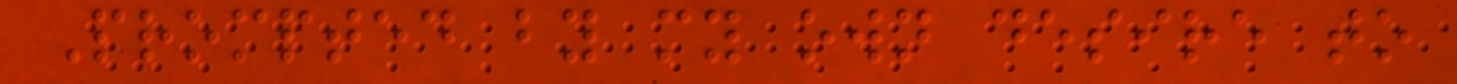Prompted by my own desire to
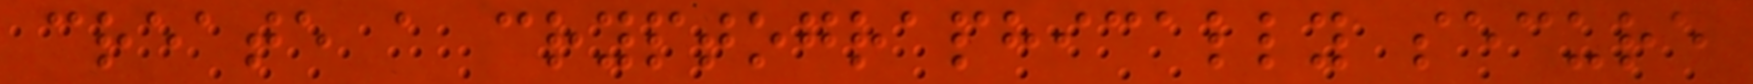create a cryptographically secure
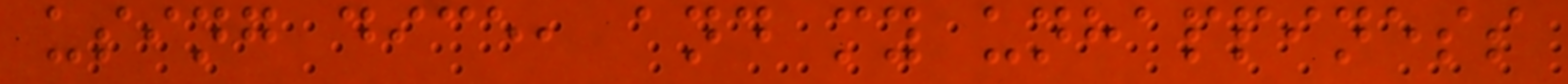using dice, and my unhappiness
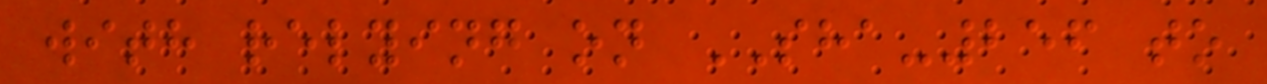with relying on SHA-256 to
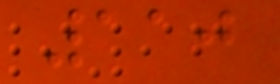110
